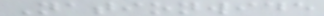Nationwide
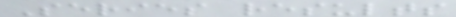Series results
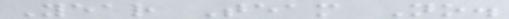Year Team No.
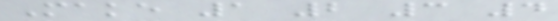Make 1 2 3 4
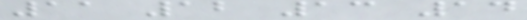11 12 13 14
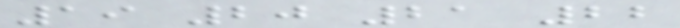19 20 21 22
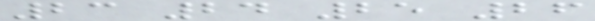23 24 25 26
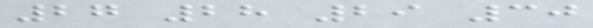27 28 29 30
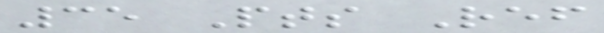35 Pts Ref
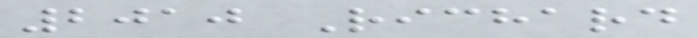2010 Richard
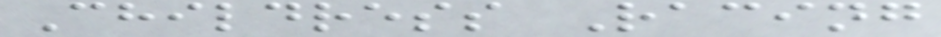Childress Racing
